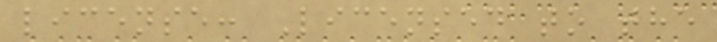license: Licensed to the
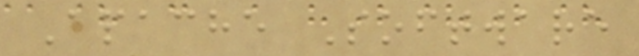Apache Software
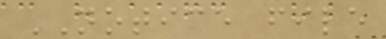NOTICE file
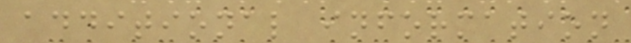additional information
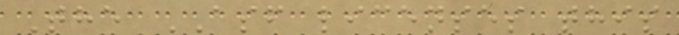The ASF licenses this
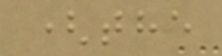(the
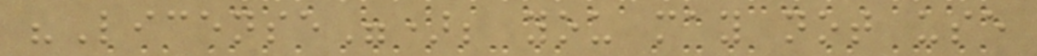"License"); you may not use
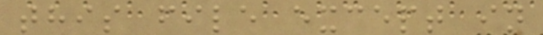this file except in
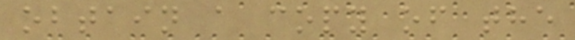obtain a copy of the
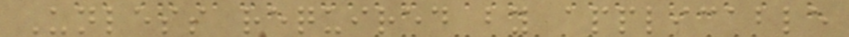Unless required by applicable
